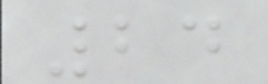24
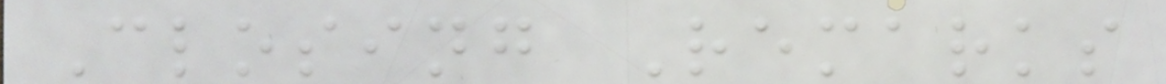Closing Remarks
